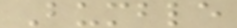Bumble
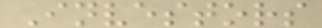Investors
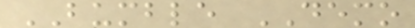BUMBLE DEMO
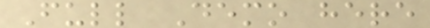Full Demo here
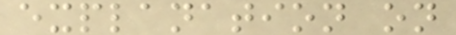explanation on
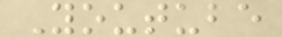Youtube
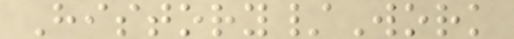History/Work
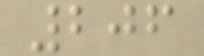206
